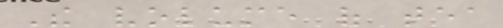The volume of tea
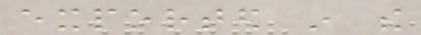exported in the
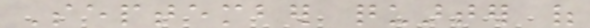September quarter of
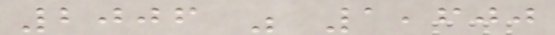2006 was 1,600
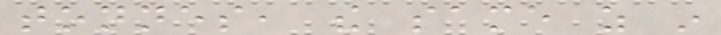tonnes, the same as in
